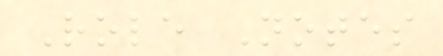Role Notes
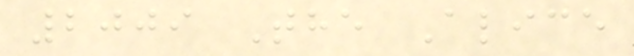2009 The Alice
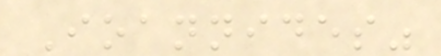Ioannides"
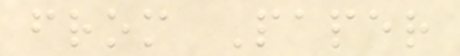from Paper
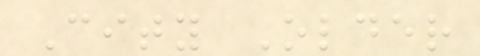City Older
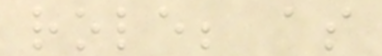role; as
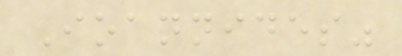Ioannides"
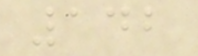142
